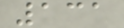131
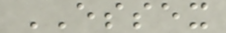ESSEX
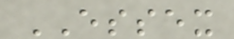ESSEX
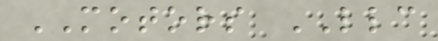MOTORS LLC
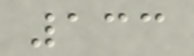133
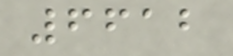6612
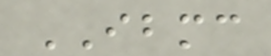IBMC
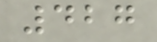427
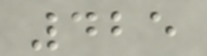425
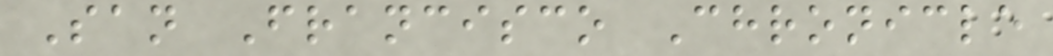San Francisco Chronicle
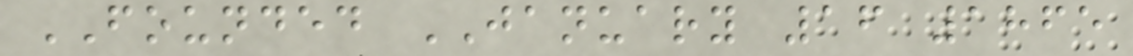FOUNDED JANUARY 16 1865
